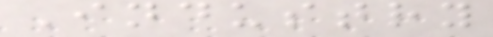Industry
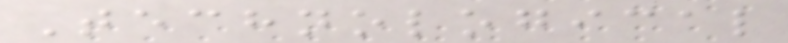Technological
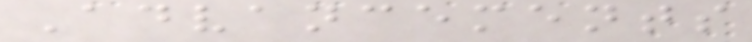Advancements
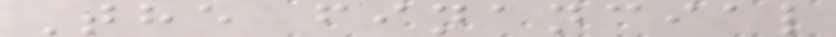The financial
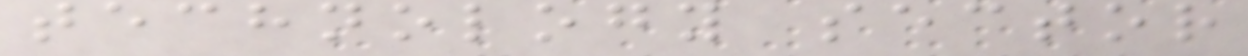technology sector
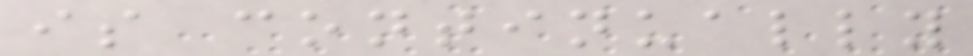is continually
